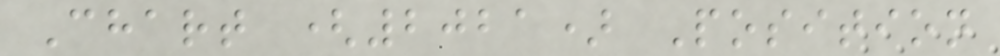Chart (2021) Position
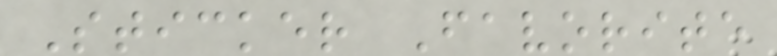Sticker Favorite
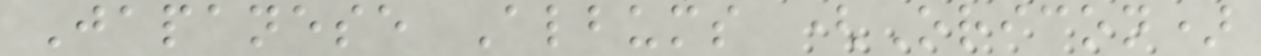Japanese Albums (Oricon)
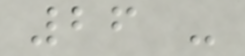26 -
